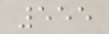555
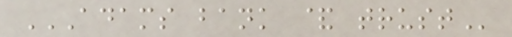ADAMS BANK & TRUST
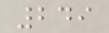249
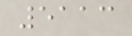5113
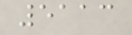5113
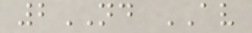2ND AV
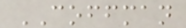COFFMAN
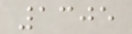1305
